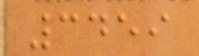3459
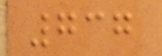737
